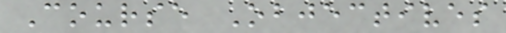Course Objectives
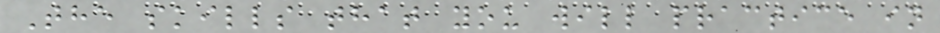The skills that you will practice in
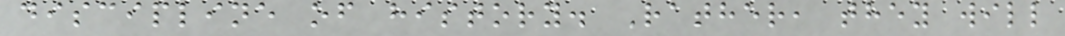discipline of history. Rather, they will
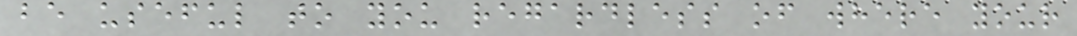be useful to you regardless of where your
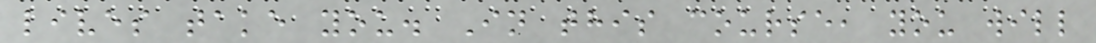lives take you. In this course, you will
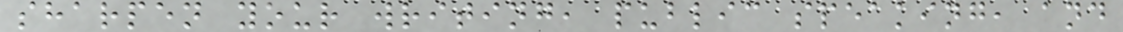sharpen your writing, public speaking, and
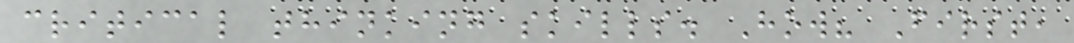critical thinking skills. How? First,
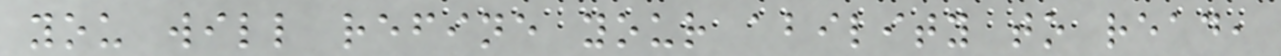you will refine your ability to read,
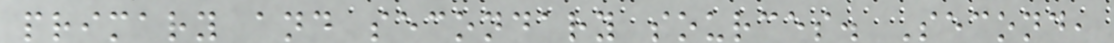primary and secondary sources. Second,
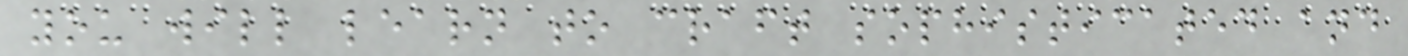you will learn to craft sophisticated and
